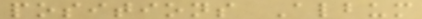positions Album
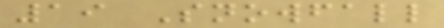19 Snowfall
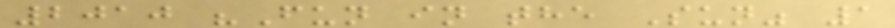2010 "Fun in the Sun" 1
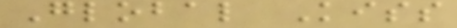Global Kiss
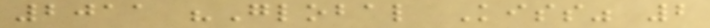2011 "Global Kiss" 2
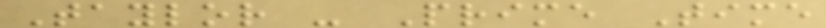Taylor - Prime Time
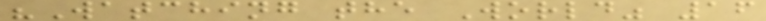"Watching the World" 16
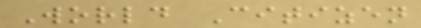World Citizen
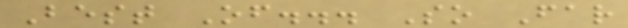Best Of... So Far
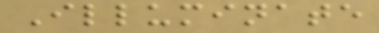Illuminate
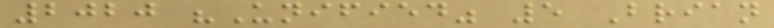2020 "Unified" 5 Brian
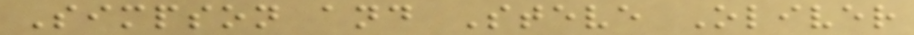Simpson and Steve Oliver
